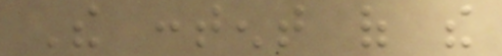The content of the
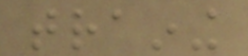training
